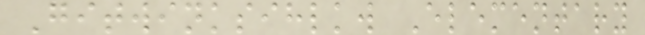Gitwinksihlkw Elementary
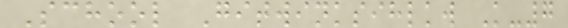School Gitwinksihlkw K-7
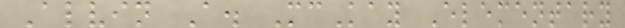Alvin A. McKay Elementary
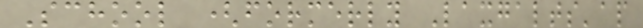School (formerly Laxgalts'ap
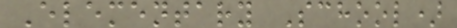Elementary School)
